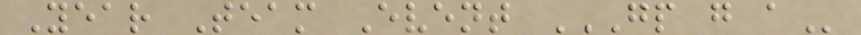Year Team Event GP G A
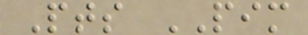Pts PIM
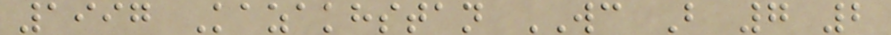1997 Kazakhstan WC B 7 2
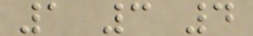1 3 4
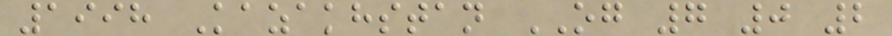1998 Kazakhstan OG 7 0 2
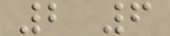2 6
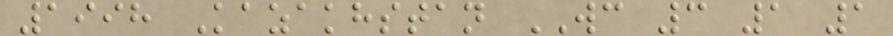1998 Kazakhstan WC 3 1 1
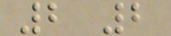2 2
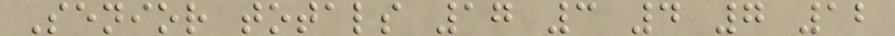Senior totals 17 3 4 7 12
